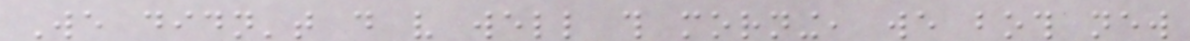We didn't do very well this morning, we both new
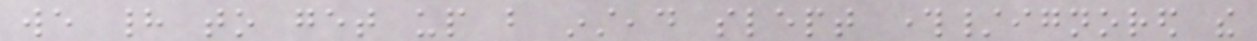we had to get up but instead slept through/ignored the
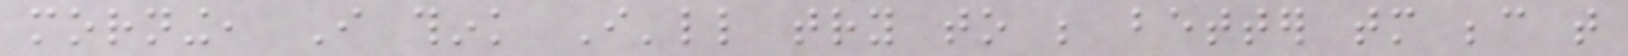morning, I think I'll try to be better tomorrow because that
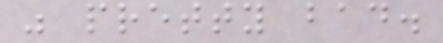was pretty bad.
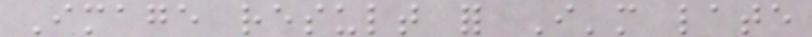Image result for I'm late
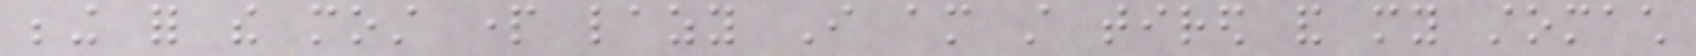being for the most part lazy I am still tired and my stomach
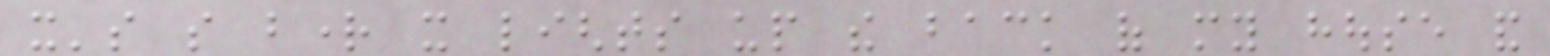it's so bright it lights up the back of my house and
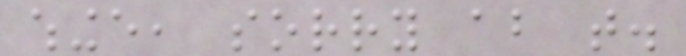whinge, sorry about that.
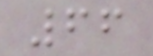66
